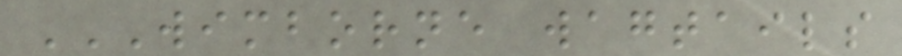WIMBORNE WAGTAILS
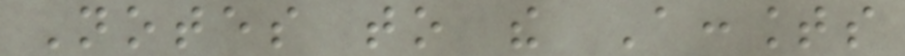Notes to the Accounts
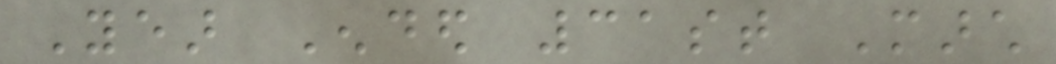Year Ended 31st March
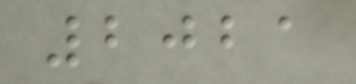2021
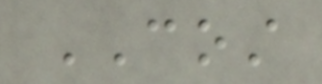COST
